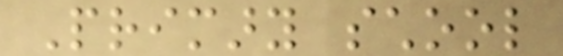Primary school
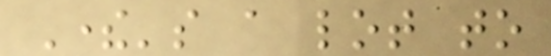There's a lot to
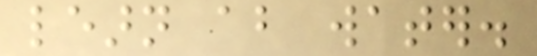learn about water.
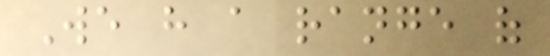We have a range of
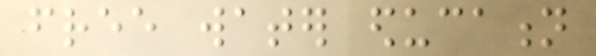free water education
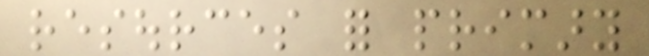resources for primary
